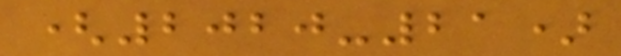(2020-21)
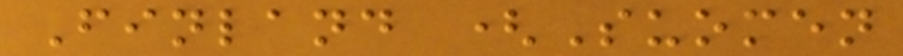Finland (Suomen
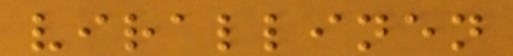virallinen
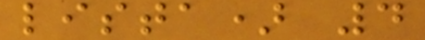lista) 4
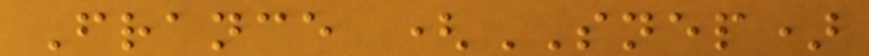France (SNEP)
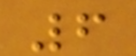6
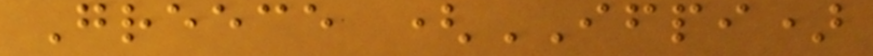Greece (IFPI)
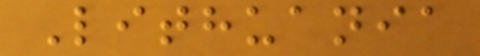Lithuania
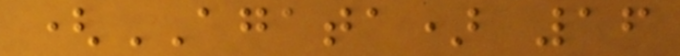(AGATA) 16
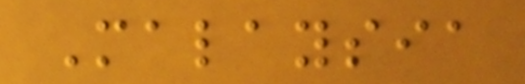Malaysia
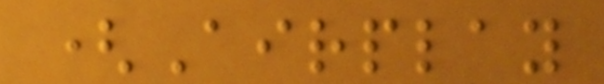(Airplay
